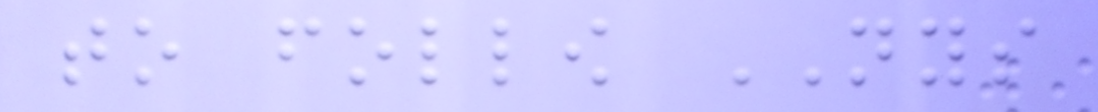to follow NYS
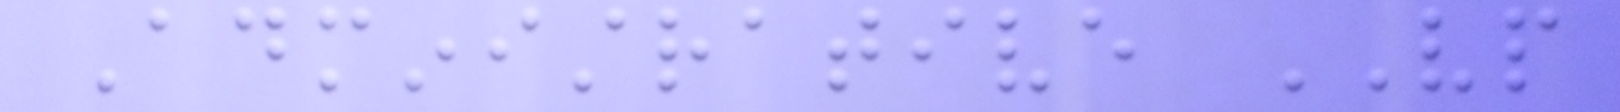Administrative VP
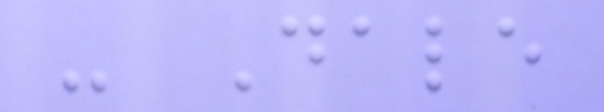- Dale
